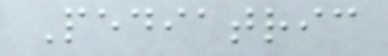Pediatric
